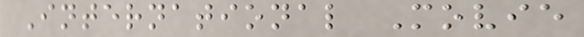International Movie
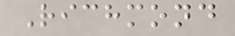Richmond
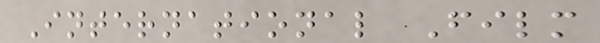International Film
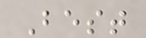Best
